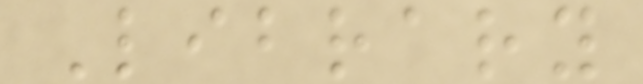Library
